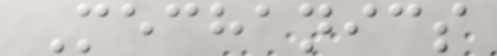Mechanics
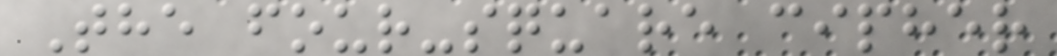The four-square cipher
